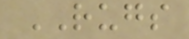RUGS
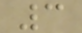3
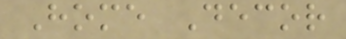Home Decor
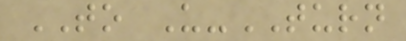TO U-TURN
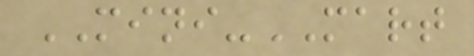MINI-MART
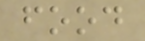food
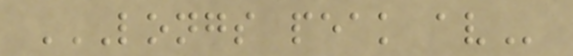LONGS PEAK AV
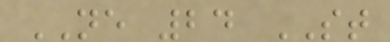NE 24 ST
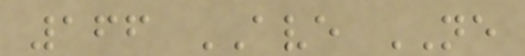166 AVE NE
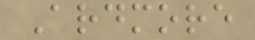Ardmore
